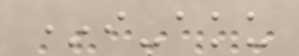*i-aku
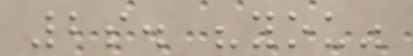2s. "you"
